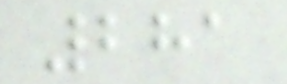281
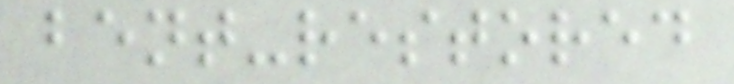bent-restored
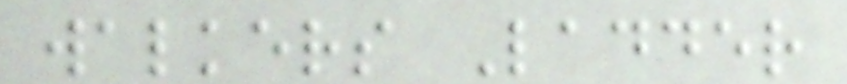walkers Ladder
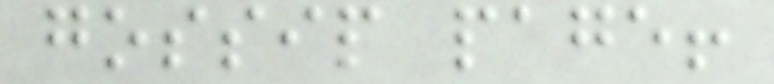gossip page!
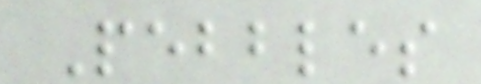Pebbles
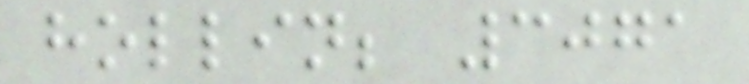hollin; 3071
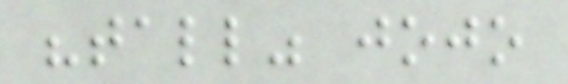"tall" jojo
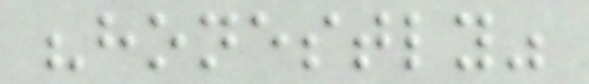"honestly"
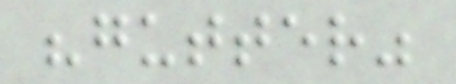"gutter"
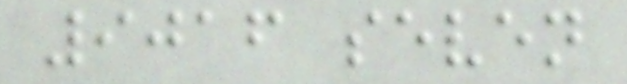9016 seven
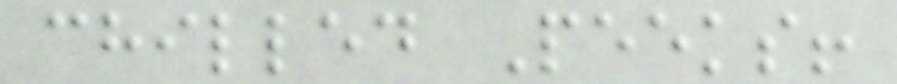chilled Peeks!
